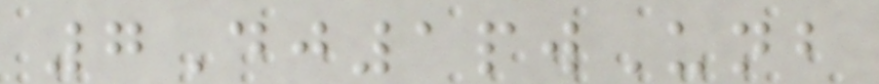7Dj1pwUnb
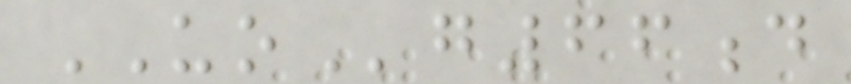UOg66d
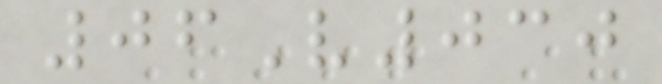06V030
